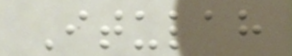Itulah
